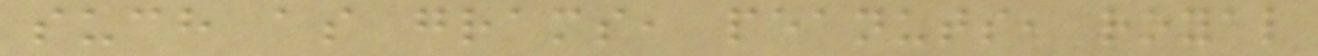such as grams, peanuts, royal
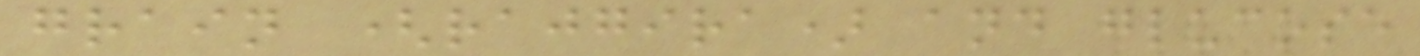grain (rajgira) and glucose
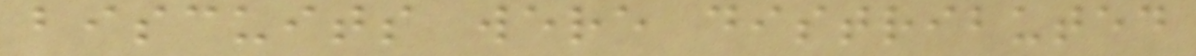biscuits were distributed
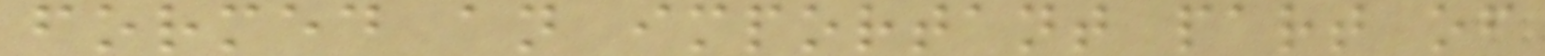formed an important part of
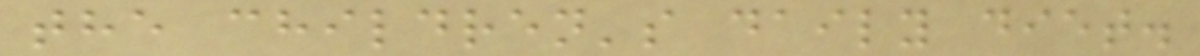the children's daily diet.
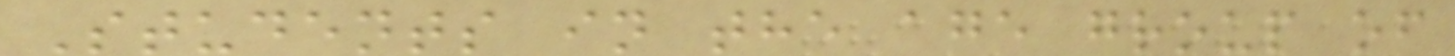Students in the age group of
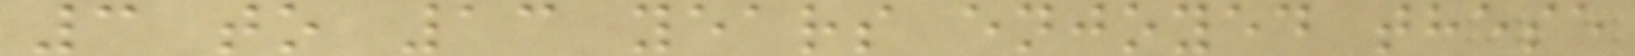3 to 13 years enjoyed these
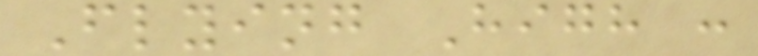Flying High :
